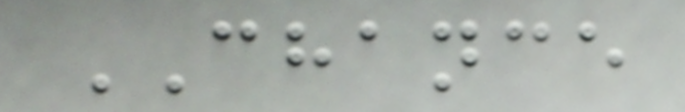CHANCE
